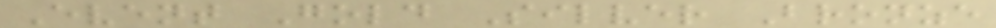Event Gold Silver Bronze
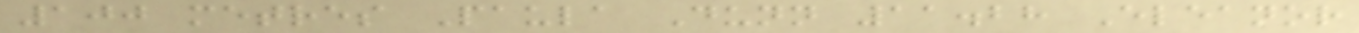100 metres Paula Dunn 11.28 Eleanor
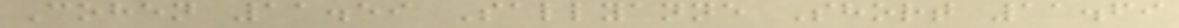Cohen 11.59 Sallyanne Short 11.69
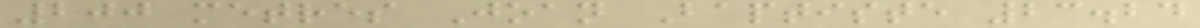200 metres Joan Baptiste 23.24
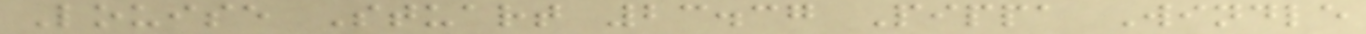Louise Stuart 23.37 Pippa Windle
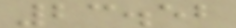23.52
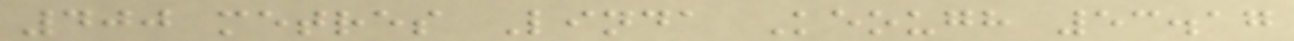400 metres Linda Keough 53.17
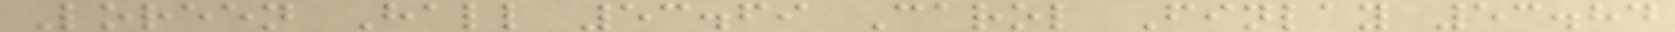Loreen Hall 53.69 Carol Finlay 53.84
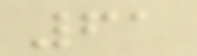61
